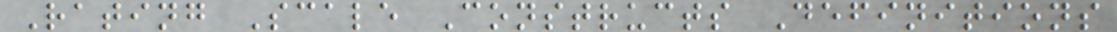Rating Scale Constructs Definitions
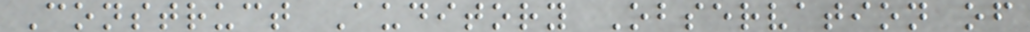Construct Auditory Observation of
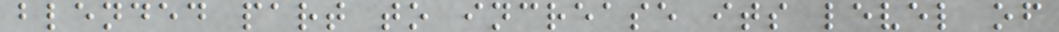blended part to increase its level of
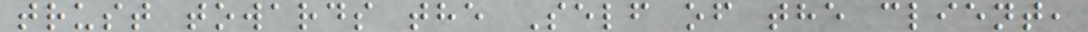trust towards the Self of the client,
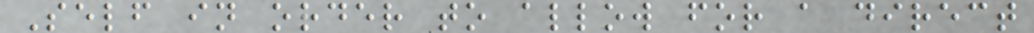Self in order to allow for a direct
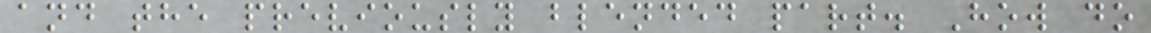and the previously blended part. How do
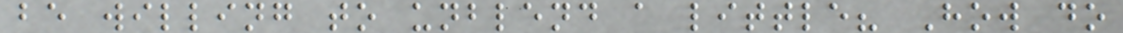be willing to unblend a little? How do
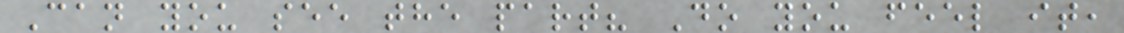Can you see the part? Do you feel it,
